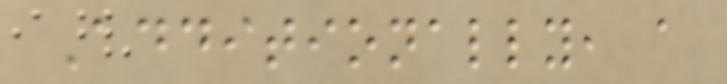Additionally, a
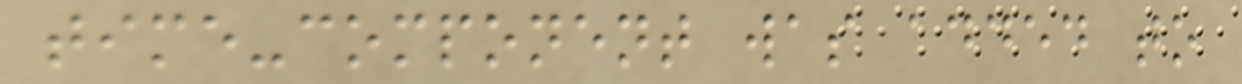time-component was added to
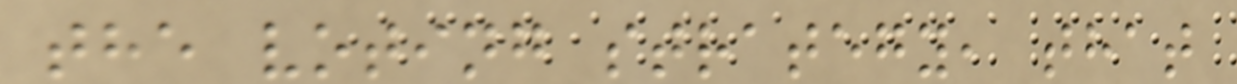the voting strategy, that
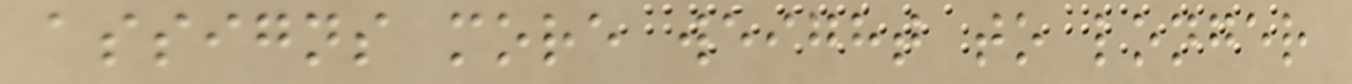assigns more weight to longer
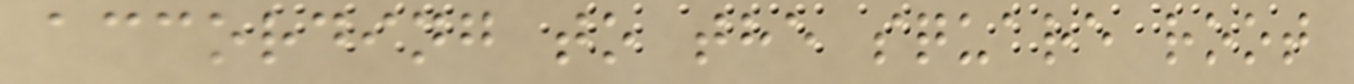according to the square root
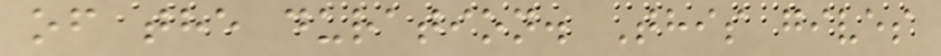of the duration. This gives
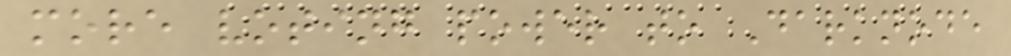more voting power to Darknode
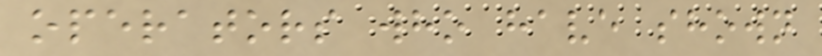operators who have shown
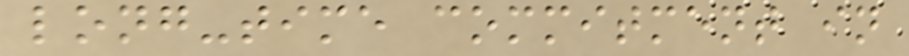long-time commitment in
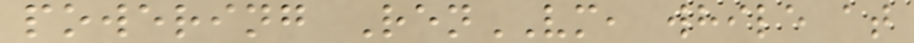powering RenVM, while at
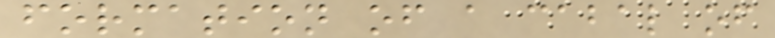formation of a cabal of
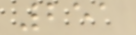251
